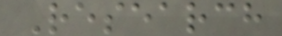Research
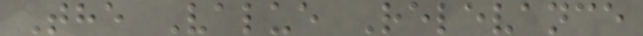The Value Relevance
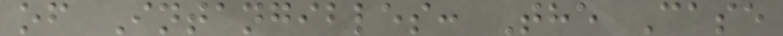of Intangibles: The Case
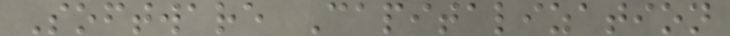Software Capitalization
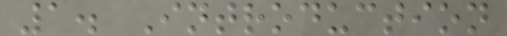1. Introduction
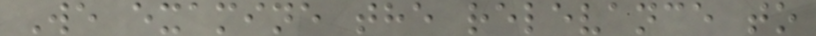We examine the relevance to
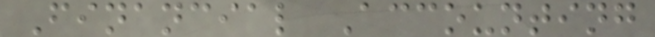Financial Accounting
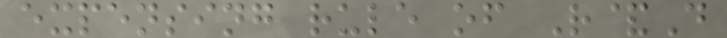expensing rule of R&D
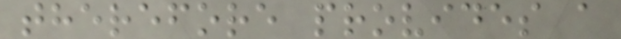therefore provides a
